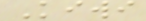Kiwi
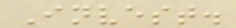Invest.
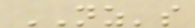NZ's
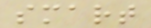smart
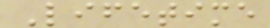Lifetime
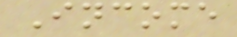Income
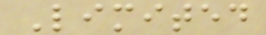Limited
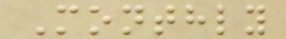Monthly
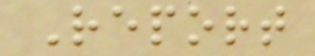Report
